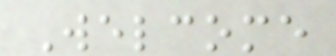Welcome
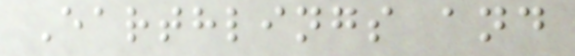Earthlings and
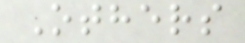Others
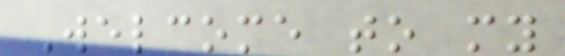Welcome to my
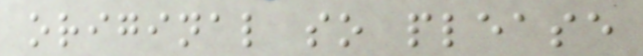original so please
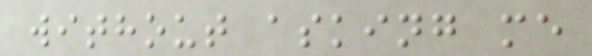without asking me
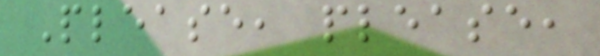Please, please,
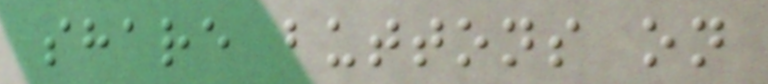share buttons on
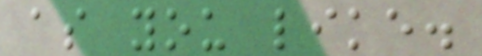as you like.
